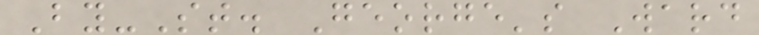By-St. George's Ward
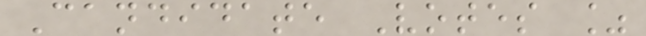Candidate Votes %
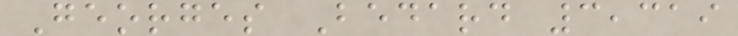Georges Bedard 3,319
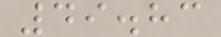49.83
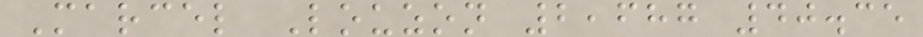Marcel Louzon 2,687 40.35
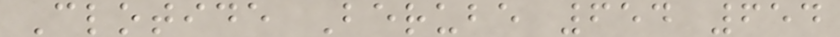Clotide Berube 654 654
